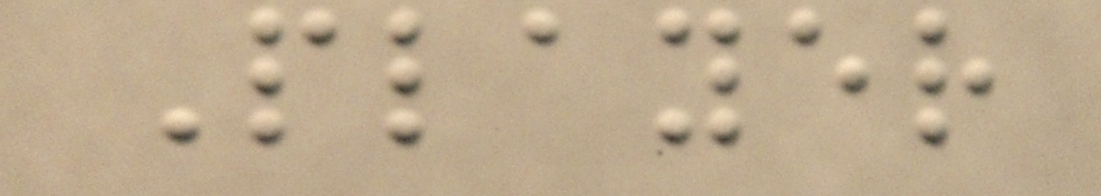Player
